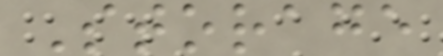Storage
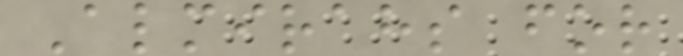Almirahs for
